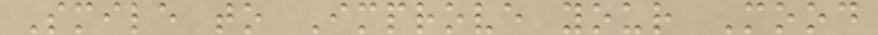Smile to Improve your Mood
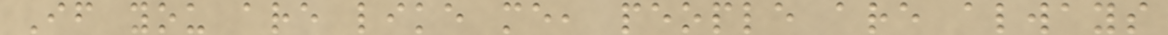If you are like me, people are always
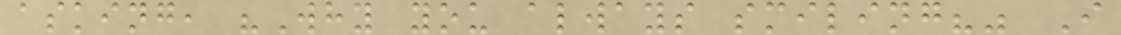asking, "Why you always smiling?" I
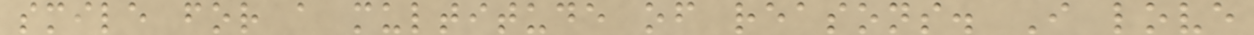smile for a multitude of reasons. I love
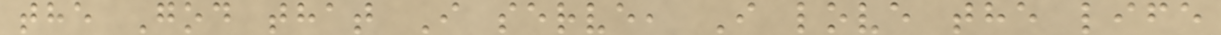the God that I serve, I love the life
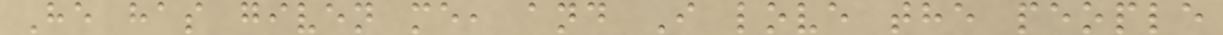He has given me, and I love the people
